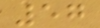57
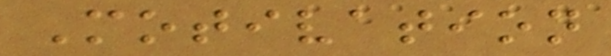Motivation
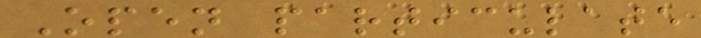Open particulate
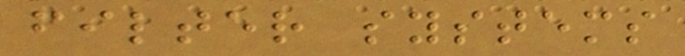filter systems
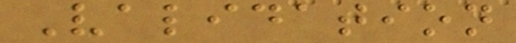Validation
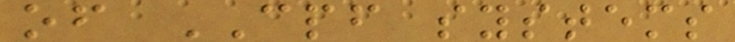of CPF systems
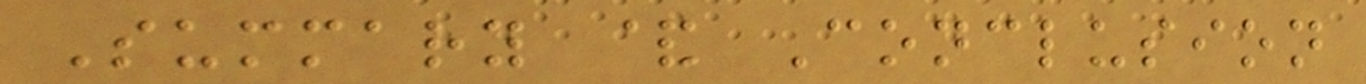Summary & Conclusion
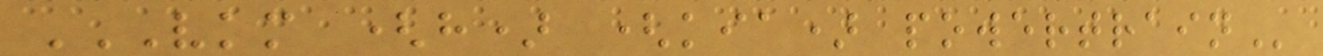VKM (H) (KIA) POWERTRAIN
